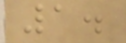1.
